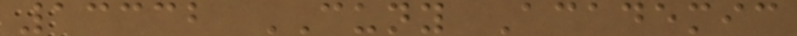13332 CUNY Academic
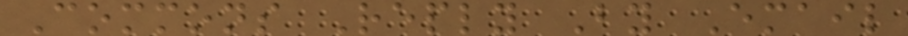Commons Reply By Email
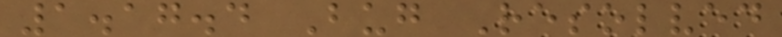1.17.4 Bug Resolved
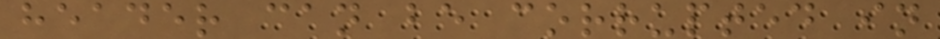header can be corrupted in
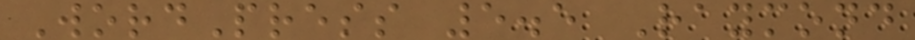WordPress 5.5 Raymond
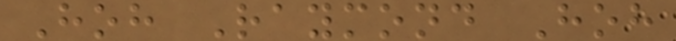Hoh Raymond Hoh
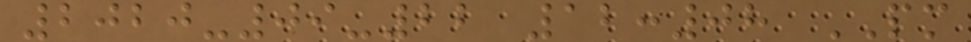2020-09-22 12:08 PM
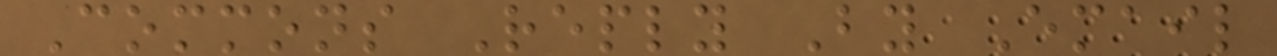Commons Reply By Email
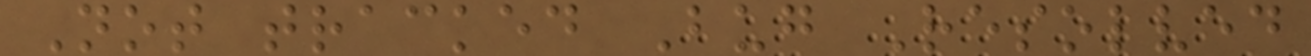Not tracked Bug Resolved
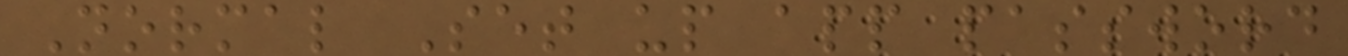Normal Set up app password
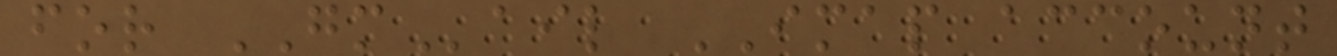for GMail IMAP account
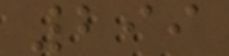299
